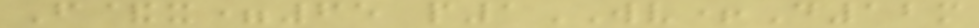F&x=65 p1WV+D12m
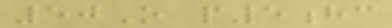50O p5hc
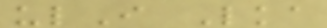ulI Lka
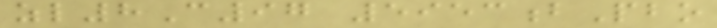zl8C97 5953bPbo
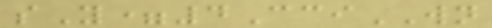sY=4CciWN
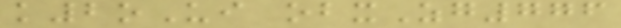k2oUi obxZg776
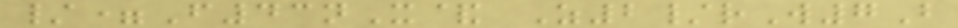/=F43nX& Z2/rW7B
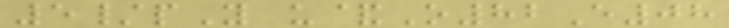5/pY u&O82E08
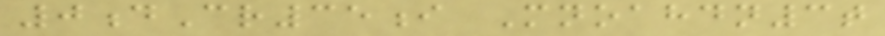0dCr35i Mnoahdn3t
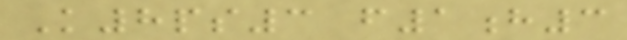K8ps3 f1h3
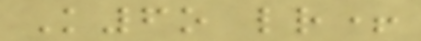K6o lr+
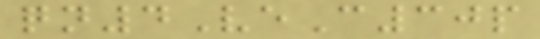qn4VeC30p
